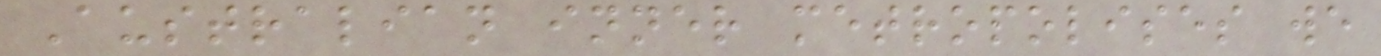Australian inner metropolises we
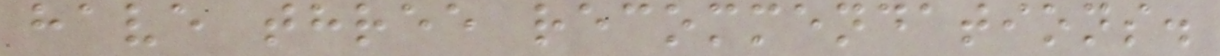have three recommendations.
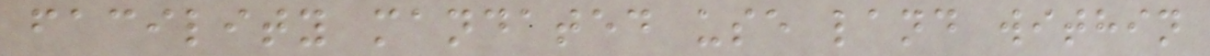facility mandated use land within
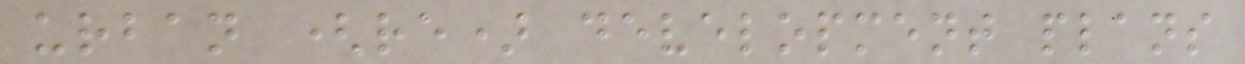urban (re) development plans
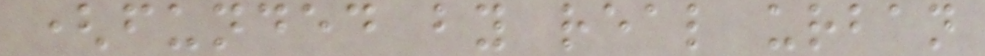(funded by real urban
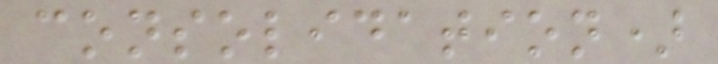consolidation)
